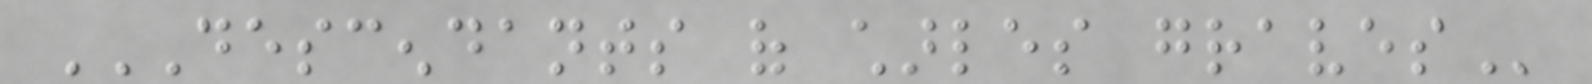DESCENDANTS OF CHARLES GRAVES
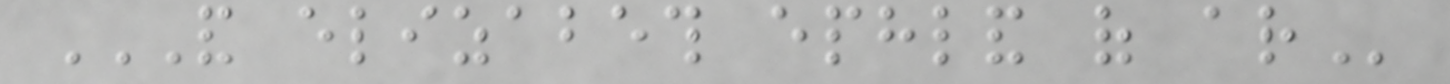AND ELIZABETH EPHLAND OF AR
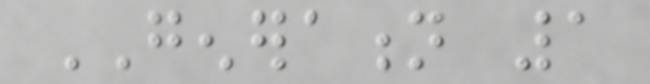GENERATION 1
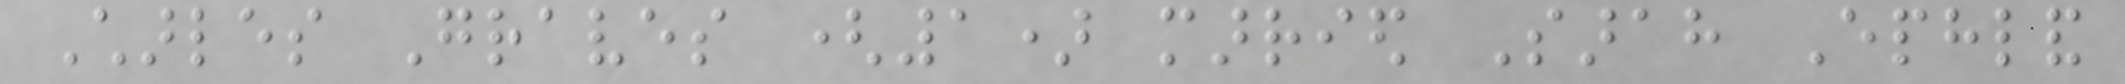Charles Graves (1) married Sarah Ephland
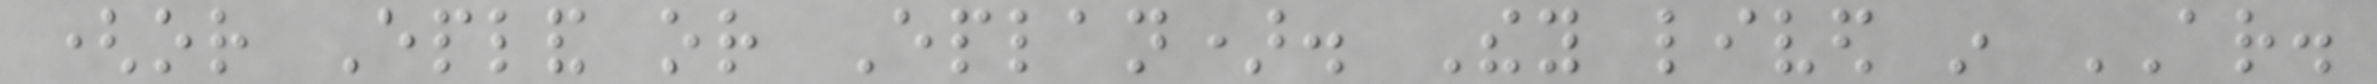(or Epland or Eplan). They lived in AR.
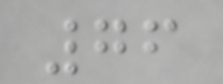76
